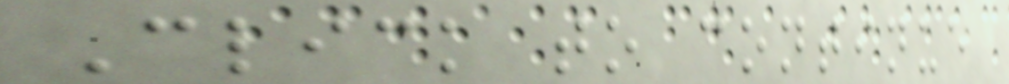Click to continue
